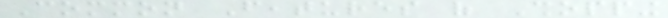Common Features of Shopping
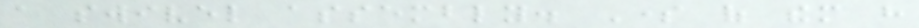a swivel assembly. Some of them have
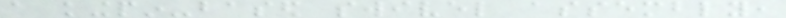a kingpin-based swivel assembly,
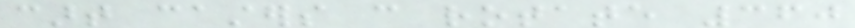cart casters can rotate 360
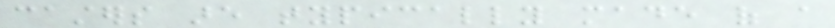casters are typically made of a
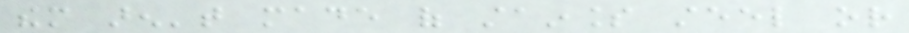them aren't made of stainless steel or
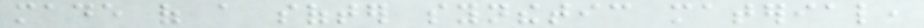made of a softer synthetic material,
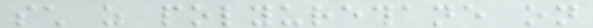such as polyurethane on
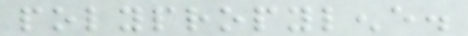polypropylene.
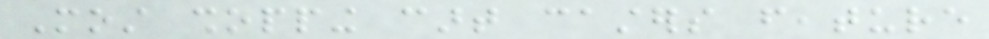Most shopping cart casters feature
